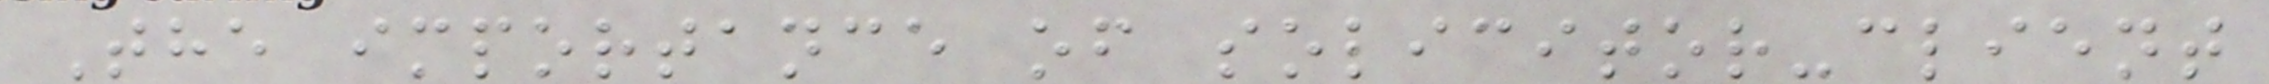The importance of solicitor-client
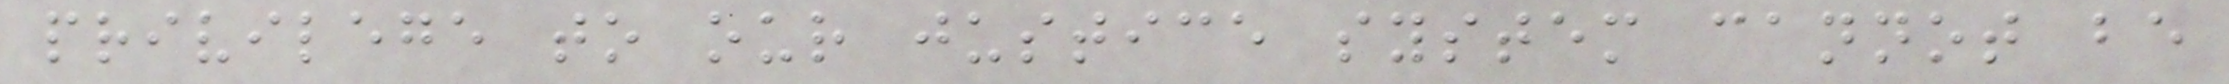privilege to our justice system cannot be
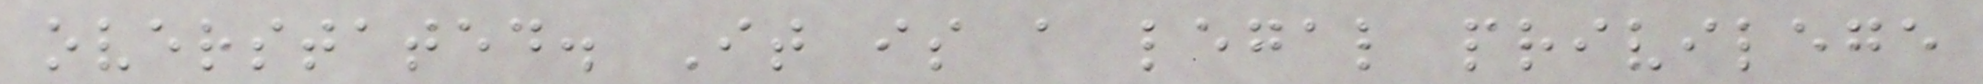overstated. It is a legal privilege
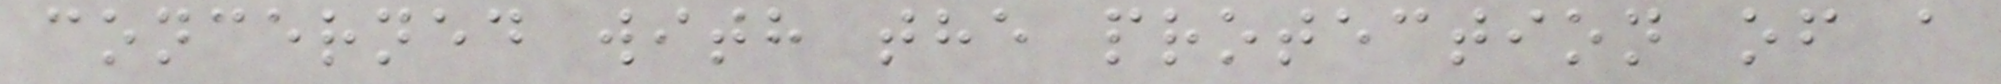concerned with the protection of a
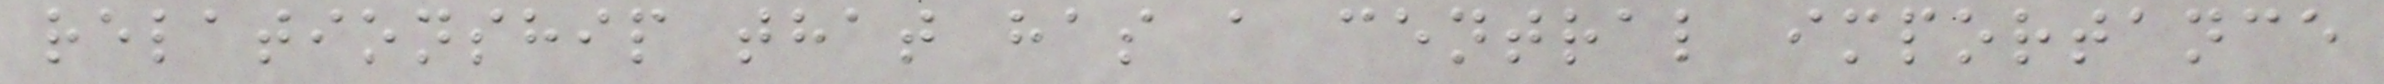relationship that has a central importance
